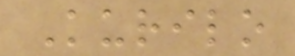Kurilo
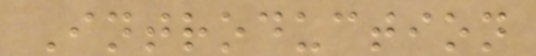Introduction
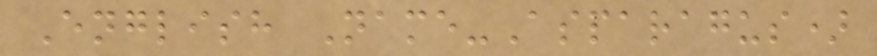English Name-Asparagus)
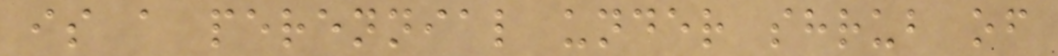is a perennial under shrub of
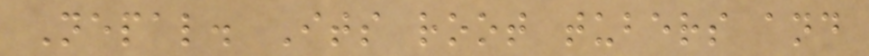Nepal. Its root tubers and
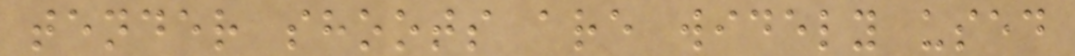tender shoots are widely used
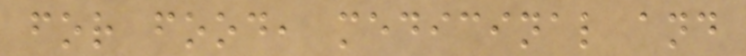for food, medicinal and
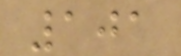101
